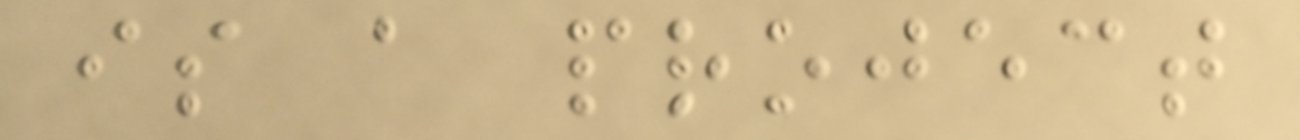is a project
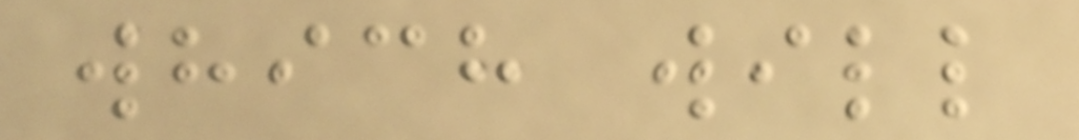which will
